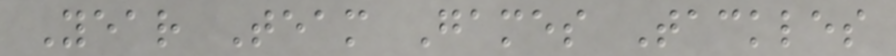Year Team Games Tackles
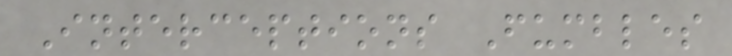Interceptions Fumbles
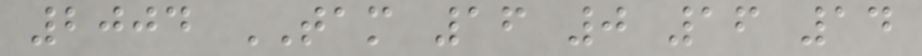2004 TAM 16 0 16 14
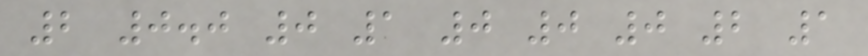2 0.0 0 1 0 0 0 2 1
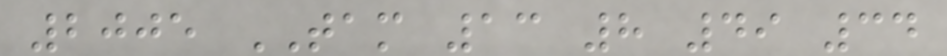2005 TAM 13 8 49 34
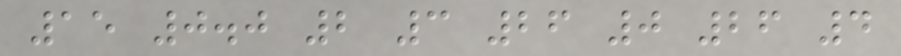15 0.0 2 3 26 0 26 4
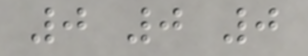0 0 0
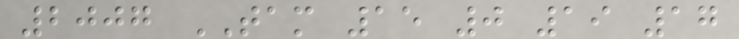2007 TAM 15 0 19 17
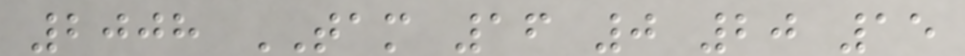2008 TAM 16 0 20 15
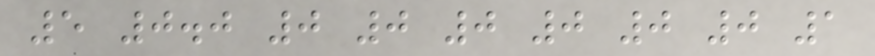5 0.0 0 0 0 0 0 0 1
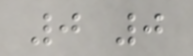0 0
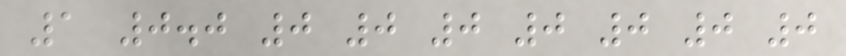1 0.0 0 0 0 0 0 0 0
